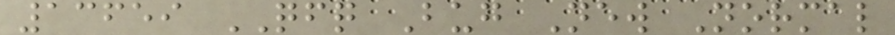13659 QFQ Bug New Normal
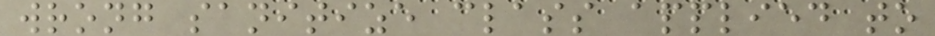wrong sanitize class applied to
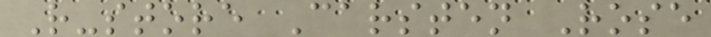R-store Carsten Rose
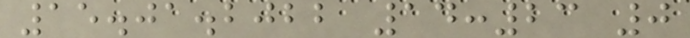15.01.2022 14:23 0
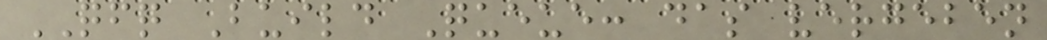QFQ Build Queue: das vergeben
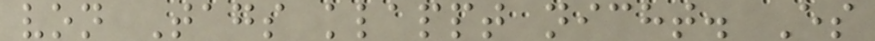von Tags klappt nicht. Es
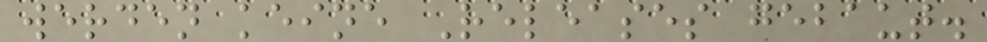werden keine Releases gebaut.
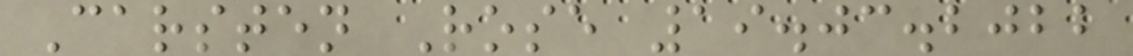Carsten Rose 19.03.2022
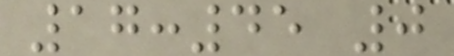17:45 0
